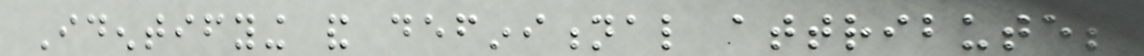Identifying and definitional attributes
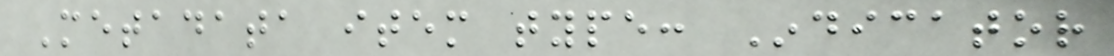Metadata item type: Indicator
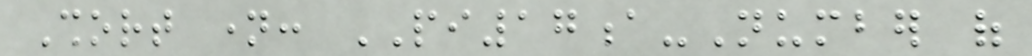Short name: PI17a-Number of
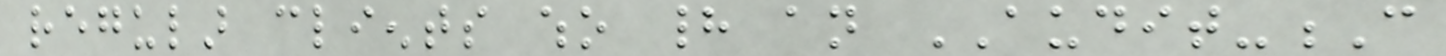regular clients who had an AUDIT-C
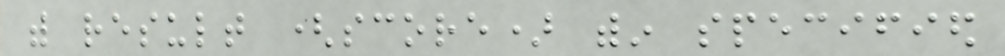with result (score) within specified
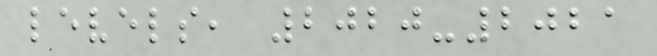levels, 2020-2021
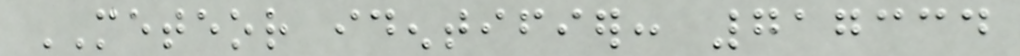METEOR identifier: 717334
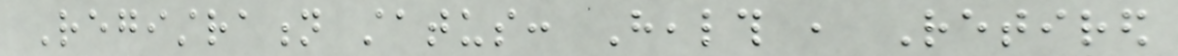Registration status: Health , Retired
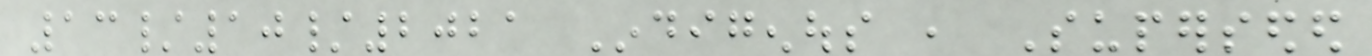13/10/2021 Indigenous , Superseded
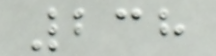238
